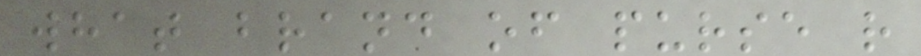what brand of purse r
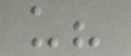u?
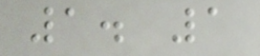1. 1
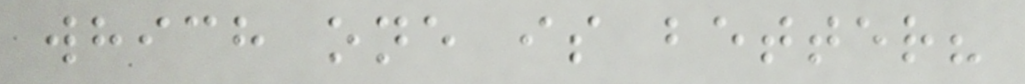which one is better?
